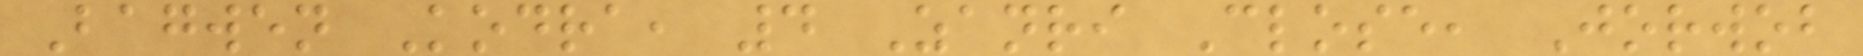Bagwen Kodra, 4 Zanri Close, Jorwob
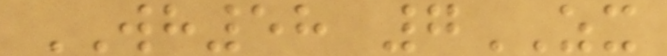WH58 7ZX
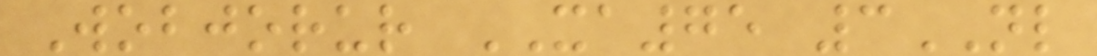Wobjorur XA75 3NL
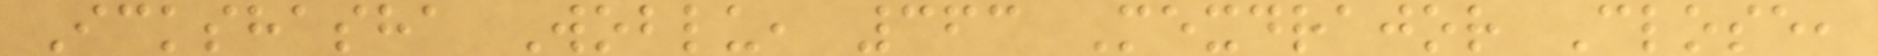Ickshasha Woblu, 363 Mexdrajor Close,
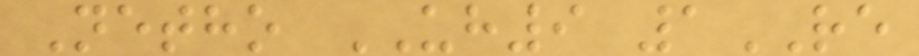Netho UH9 1RE
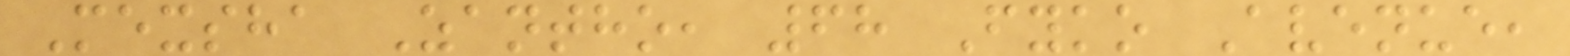Mexsha Zantho, 68 Fyko Avenue,
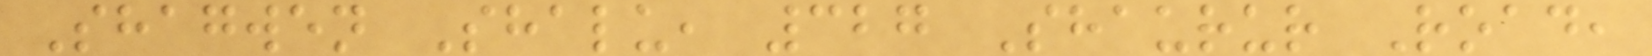Shagwen Shalu, 327 Shaurur Road,
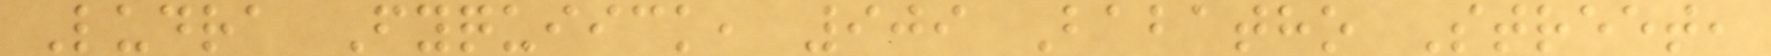Ludra Fyquiick, 909 Babatho Street,
